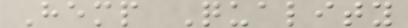Hemp Quality
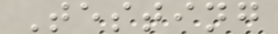Testing
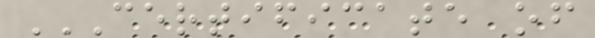CERTIFICATE OF
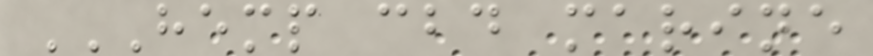HEMP CBD MARINE
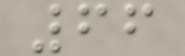66
